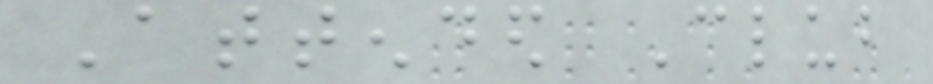Attended Club
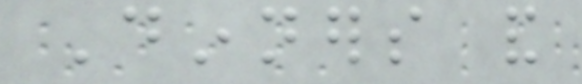Dinners and
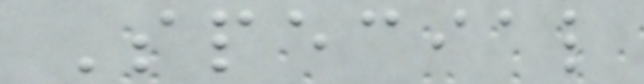Special
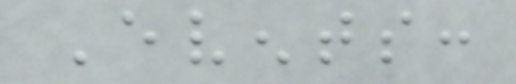Events:
